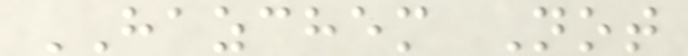HAZCHEM Not
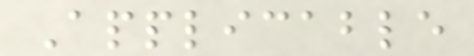Applicable
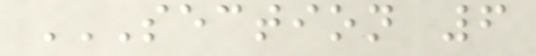SECTION 6
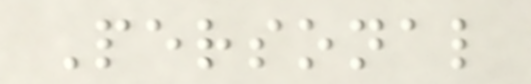Personal
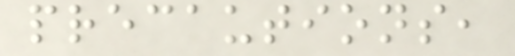precautions,
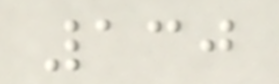130
